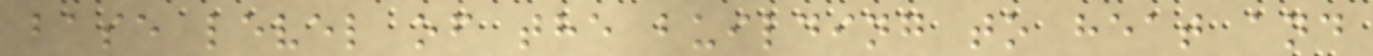base level of the building to heat and
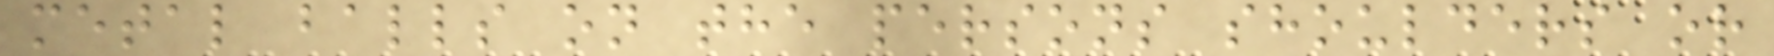metal balls on the persons shoulders or
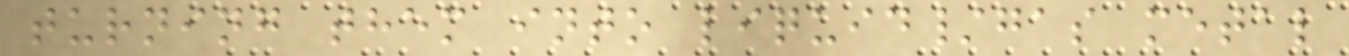turning them into liquid/gas metal
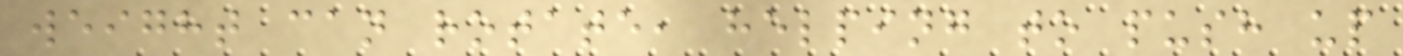weight can rotate, helping to push up
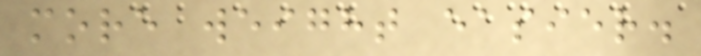more weight easier.
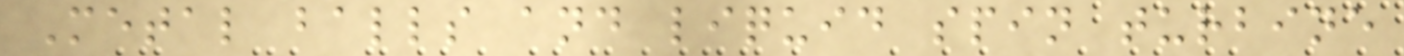Metal balls and liquid spin turbine
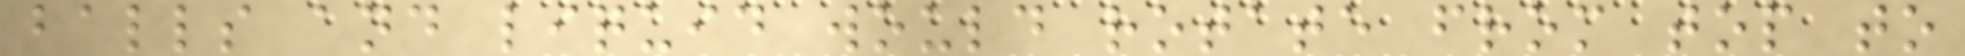balls and liquid would rotate from top to
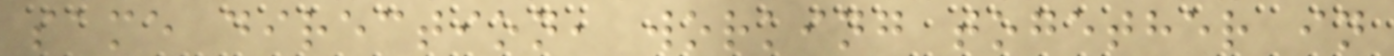same direction, working together in
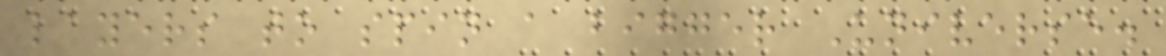layers to spin a bigger Universe.
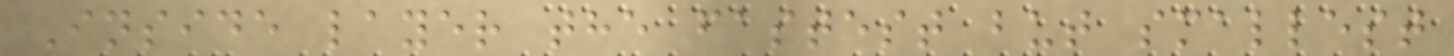Inside layer the fastest but smallest
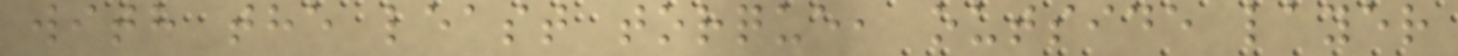with the least torque, outside layer
